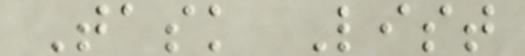Task List
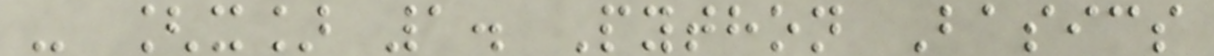- [x] 1. Python Basics
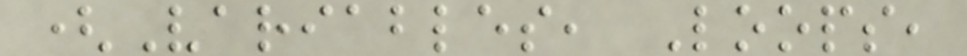(Variables, Loops,
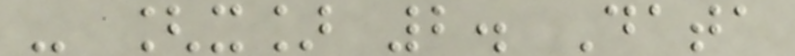- [x] 2. Data
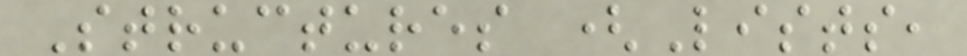Structures (Lists,
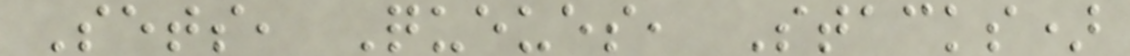Sets, Queues, Stacks)
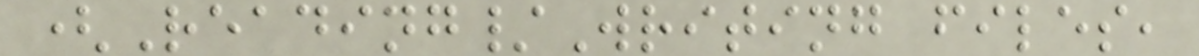(Reading/Writing files,
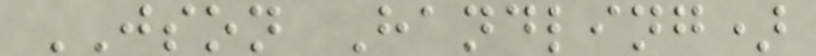JSON Handling)
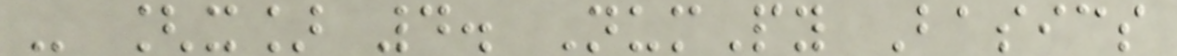- [x] 4. NumPy Basics
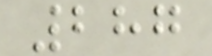287
